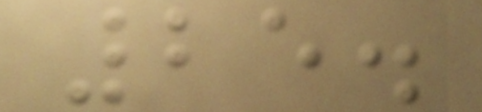25.
